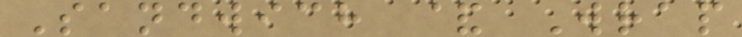Sandwich & Wrap
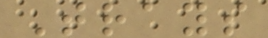Trays
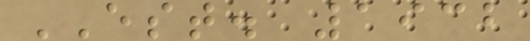EST. 1932
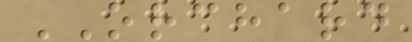ORCHARD
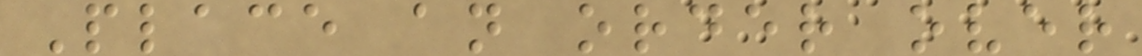Place an order over
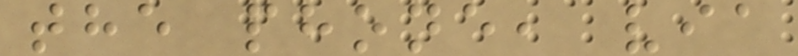the phone, via
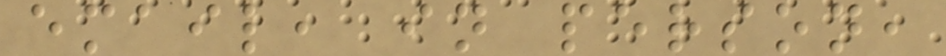email, in person,
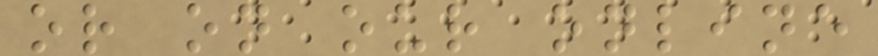or on our online
